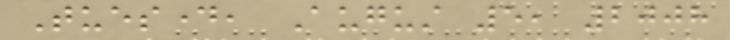Tuesday, August 5, 2008
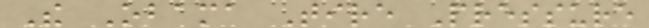The Obama Tire Pressure
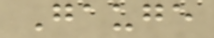Gauge
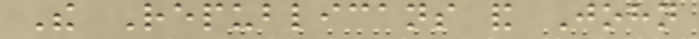The Republicans and John
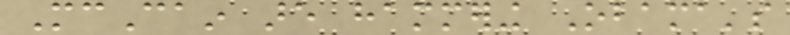McCain are hammering Obama's
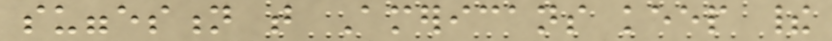suggestion that Americans keep their
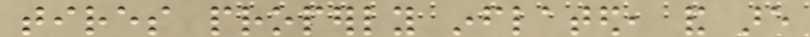tires properly inflated, and are
